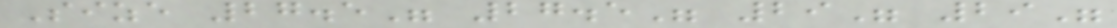Size 27.5" 27.5" 29" 29"
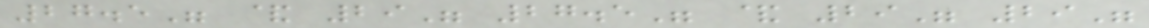27.5" & 29" 27.5" & 29" 29"
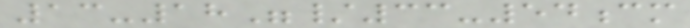13-18"/33-54cm
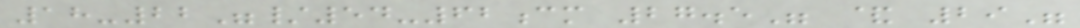18-22"/54-62cm 27.5" & 29"
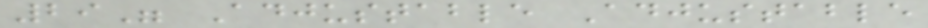29" Adjustable Adjustable
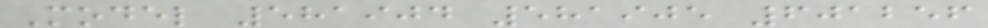Model 581904 581905 601256
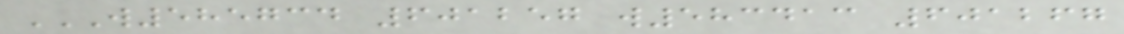W585734 601257 W583413 601267
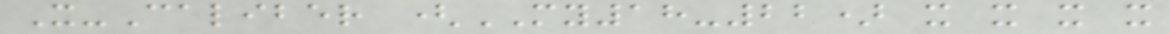X-Caliber (MY18-22) x x x x
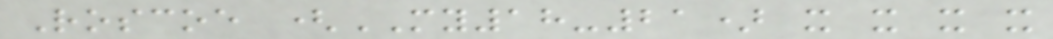Roscoe (MY18-21) x x x x
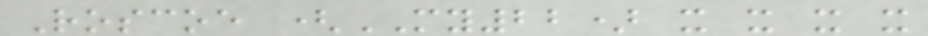Roscoe (MY22) x x x x
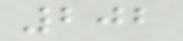202
